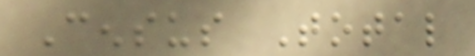Census Total
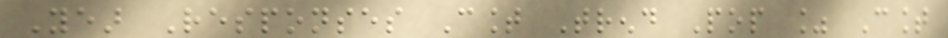Year Responses Count Trend Pop % Count
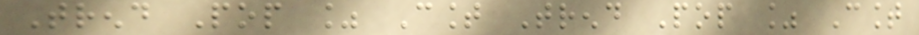Trend Pop % Count Trend Pop % Count
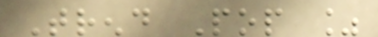Trend Pop %
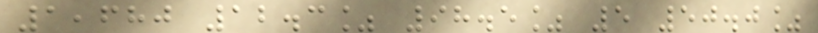1,680 12.3% 98.5% 5 50.0%
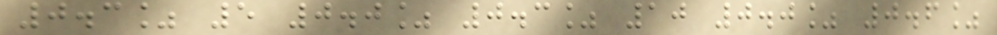0.3% 5 0.0% 0.3% 10 0.0% 0.6%
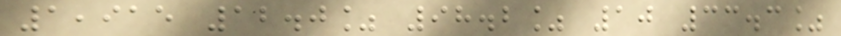1,915 12.0% 98.2% 10 33.3%
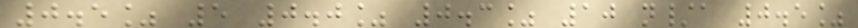0.5% 5 0.0% 0.3% 10 n/a 0.5%
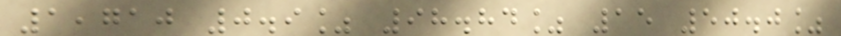1,710 0.9% 98.84% 15 50.0%
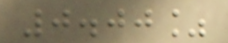0.00%
